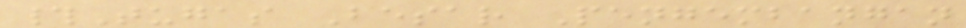#Tugas Besar Pengembangan
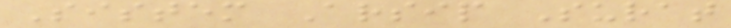Sistem Arsip Surat
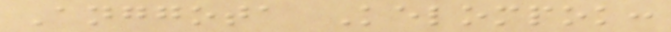Anggota Kelompok:
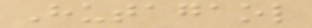Hutagaol
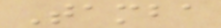Tamba
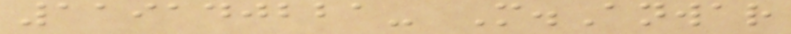119140221- M.Anwar
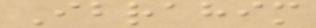Ibrahim
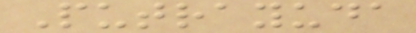Putrayuda
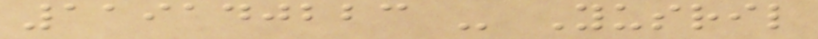119140223 - Yusril
